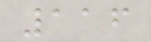116
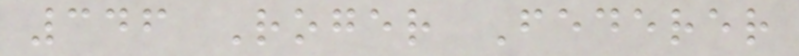346 Roger Federer
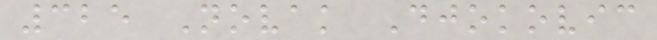325 Novak Djokovic
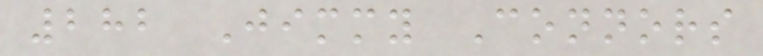282 Jimmy Connors
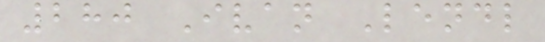280 Ivan Lendl
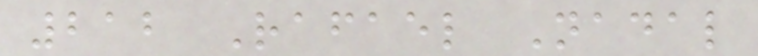212 Rafael Nadal
